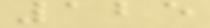125
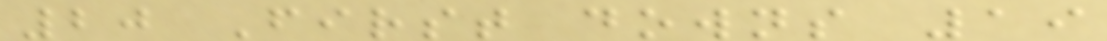20 First downs 19
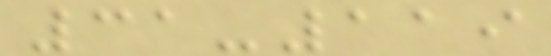31-119
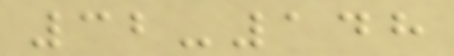32-148
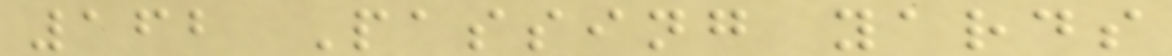162 Passing yards
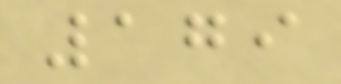179
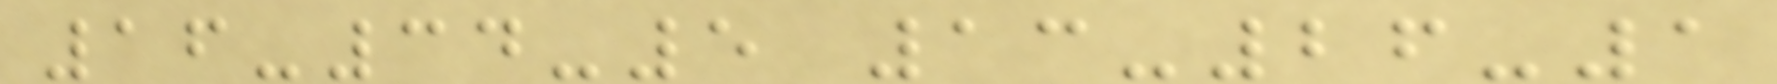16-34-5 13-26-1
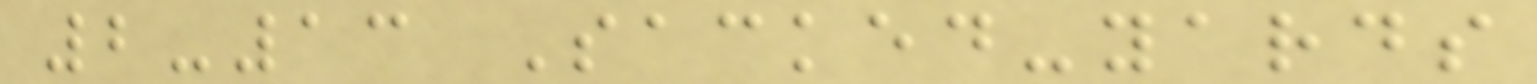2-13 Sacked-yards
